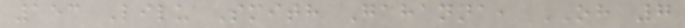153 Lilu Smith Gahanna, OH 7
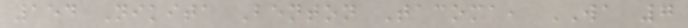154 Nikita Benton Tacoma, WA 7
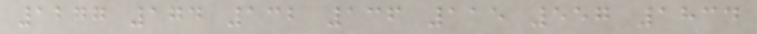1277 174 132 136 115 557 1834
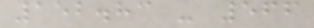152.83 - 566
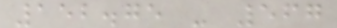152.75 - 567
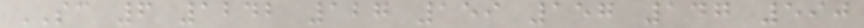SC 6 1242 127 159 157 147 590
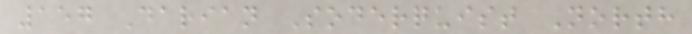157 Darian Soderquist North
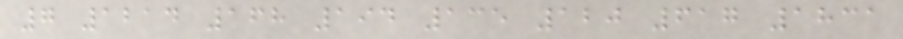7 1214 168 194 135 120 617 1831
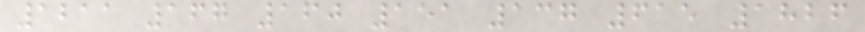1211 167 160 151 137 615 1826
